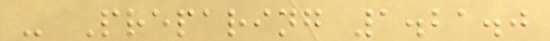- Preparing 1.21.0
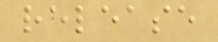release
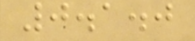0.1.0
